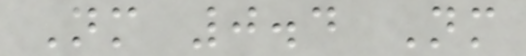Nm 0.4 Nm
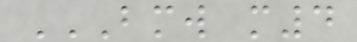BMW M4
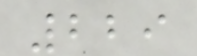229
